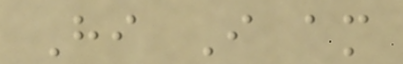Hi I am
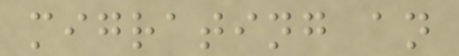migrating an
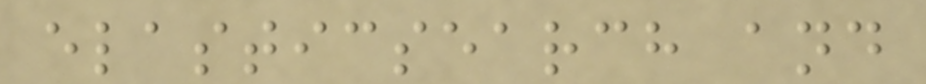elasticsearch and
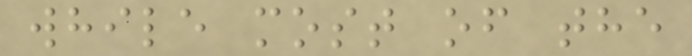while most of the
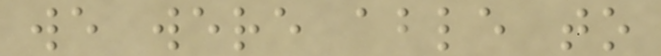we were able to
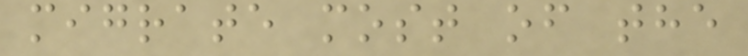migrate most of the
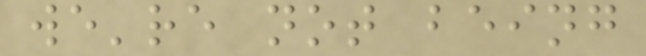we're not being
